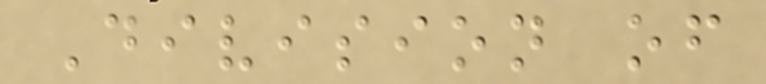Division of
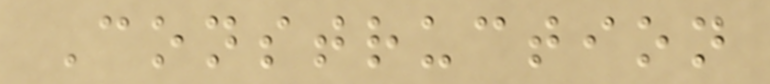Construction
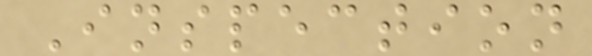Inspection
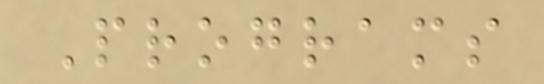Programs
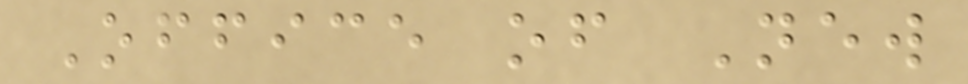Office of New
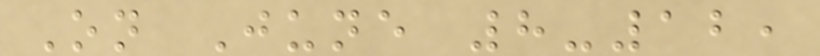On June 8-12,
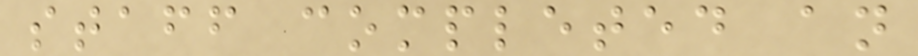staff completed an
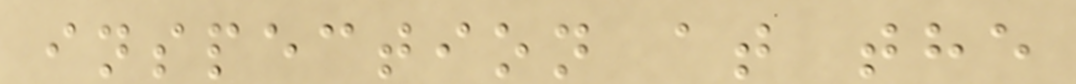inspection at the
